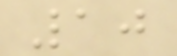10
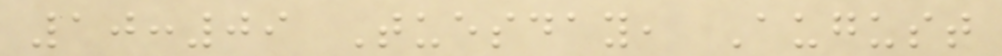10:09 Tuesday, August
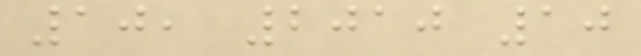10, 2010 10
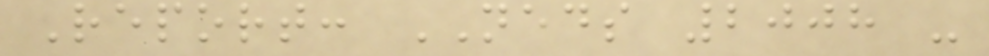Report: NEDS 2008 -
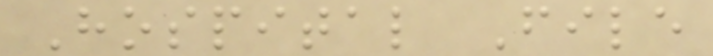Hospital File
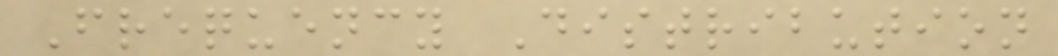Frequency Distribution
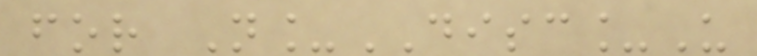for N_DISC_U
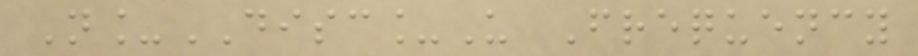N_DISC_U Frequency
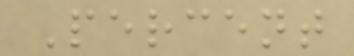Percent
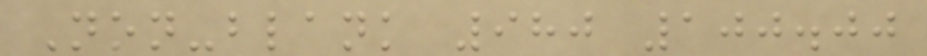Non-blank 980 100.00
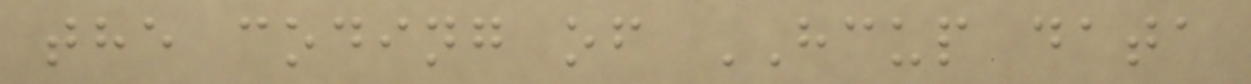the coding of HCUP data
